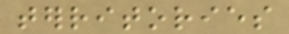territories
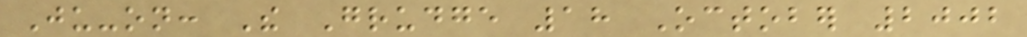Ju-on: The Grudge 18 October 2002
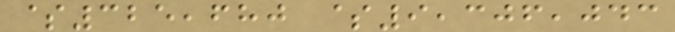$325,680 $9,306,043
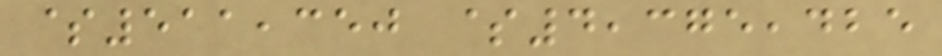$511,350 $4,375,425
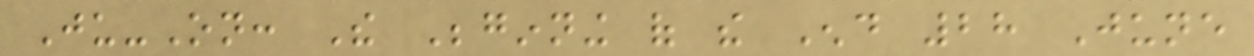Ju-On: The Beginning of the End 28 June
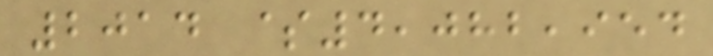2014 $4,082,954
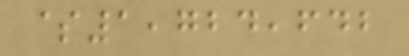$1,724,642
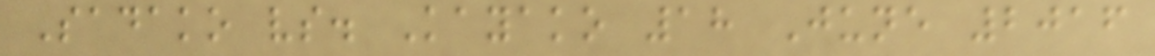Sadako vs. Kayako 18 June 2016
